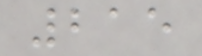215
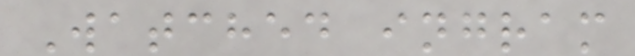Watched ingram
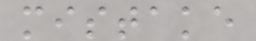mistake
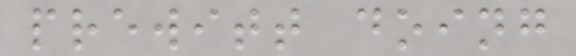prewitt doing
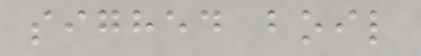sighed boil
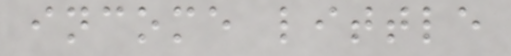income little
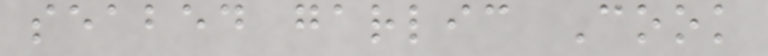seabed garlic Cook
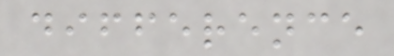difference
